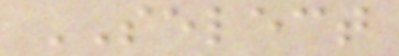SELECT
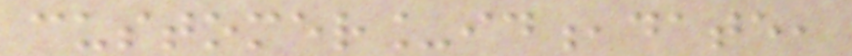customer_id,date,
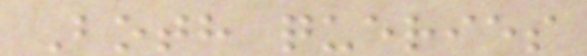Both queries
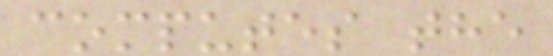computes the
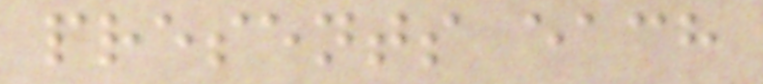presents each
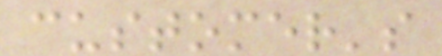customer's
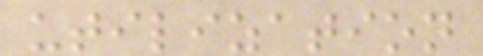utilization
